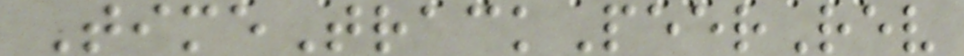TimeTrackPeerRev
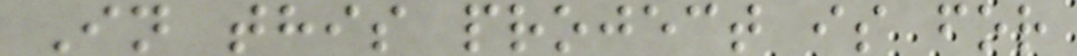In this project is for
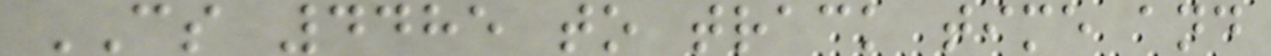CS 4485 to track time and
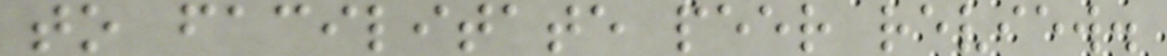to facilitate peer review.
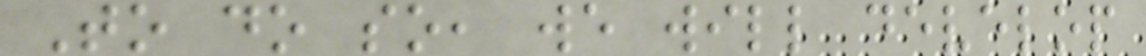To do so, we will develop
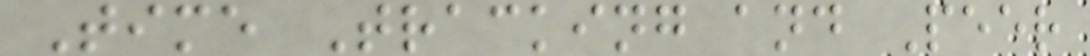Time Tracking and Peer
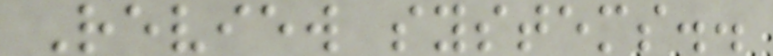Review systems..
